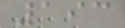193
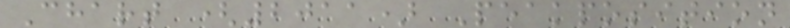Chart (2011) Peakposition
